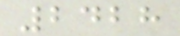2428
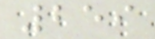259
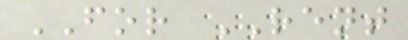FOR RENT
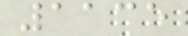1135
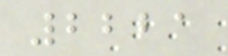2221
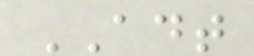ADT
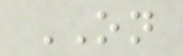ON
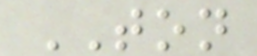TON
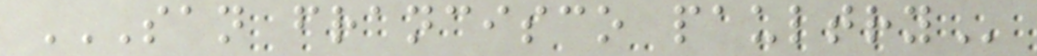SAN FRANCISCO PAULTRY
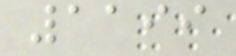1199
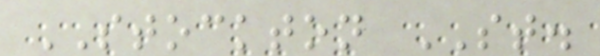STOCKTON ST.
